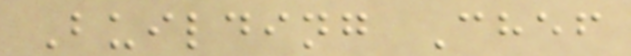Building Chef
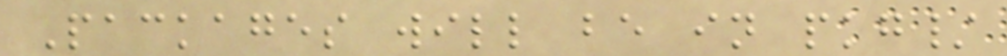Packages will be in pkg/
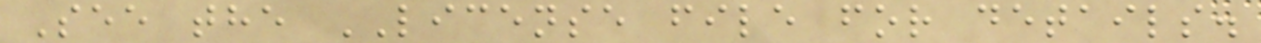See the LICENSE file for details.
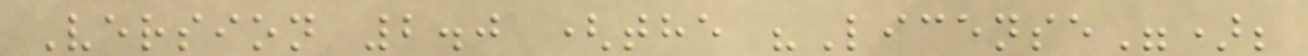Version 2.0 (the "License");
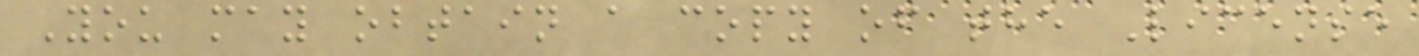You may obtain a copy of the License
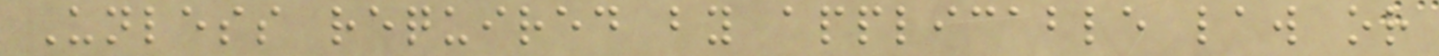Unless required by applicable law or
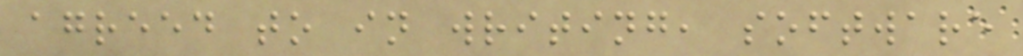agreed to in writing, software
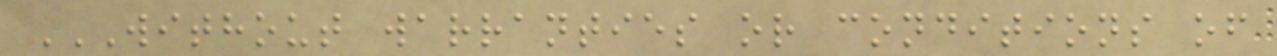WITHOUT WARRANTIES OR CONDITIONS OF
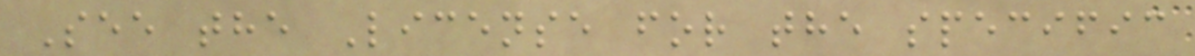See the License for the specific
